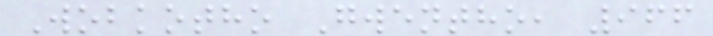Wobkotho Gwentho, 966
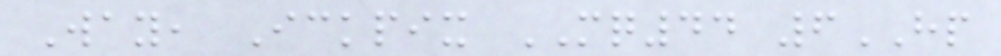Way, Ickpix MQ44 6HP
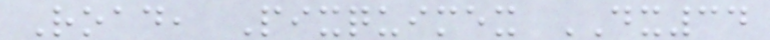Road, Pixquimex DX34
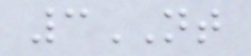3NT
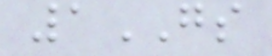1GS
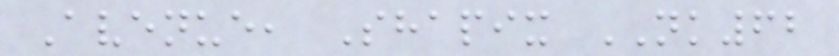Avenue, Shapix NK62
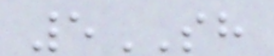5SH
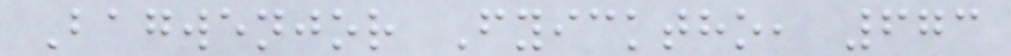Bagwenjor Fyicktho, 673
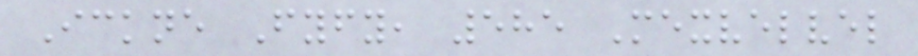Ickne Fyfy, 585 Mexvelvel
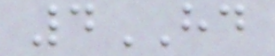4HD
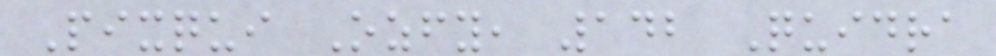Pixqui Ozfy, 142 Quidra
